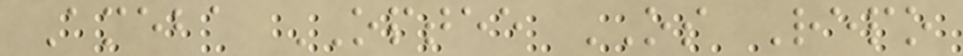Ameba OPTEE OS Repo
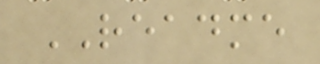README
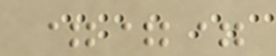===
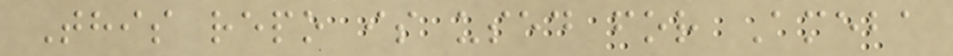This repo is used for Ameba
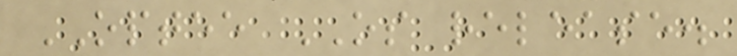OPTEE OS release.
